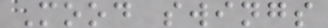Mood swings
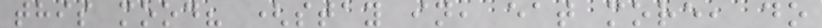this mood? (stay in, eat more, do
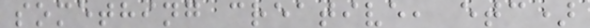something creative, etc)
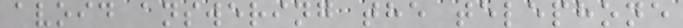avoid answering the telephone
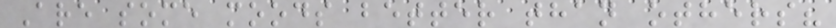Are some moods better than others?
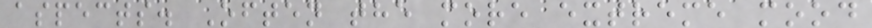aspects. Often the more extreme mood
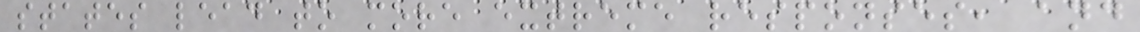states lead to more extreme responses, and
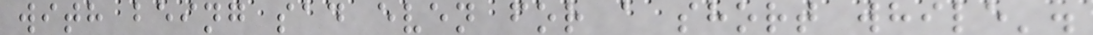with being sad even for a short while'.
